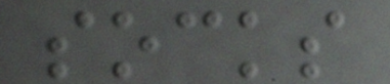socks
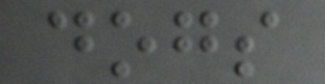dogs
